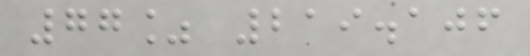77% 219.106
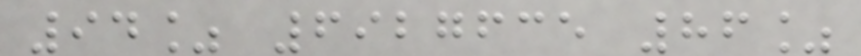94% 6927635 86%
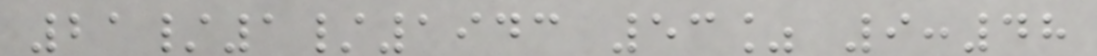21/1/1943 53% 9:48
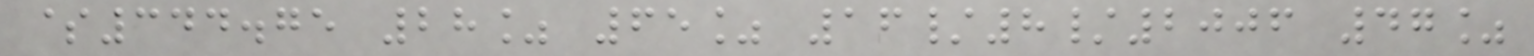$344.75 28% 65% 16/8/2006 47%
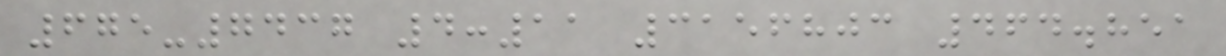675-7437 4:11 3156803 464.851
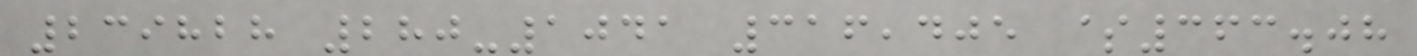239828 280-1041 316,405 $363.08
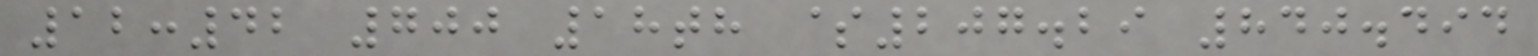12:42 700 18th $207.29 840.494
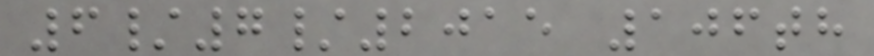6/7/2015 106th
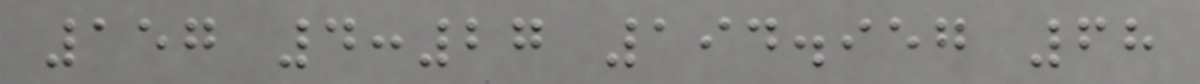157 4:27 194.957 68
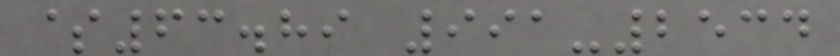$63.89 991-2534
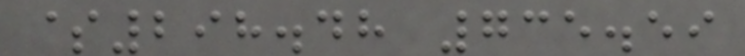$298.48 735.59
